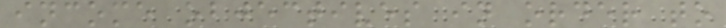income objectives in order to
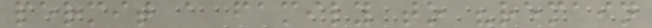permit a family to "remain
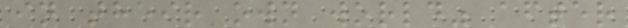in their own world" after
